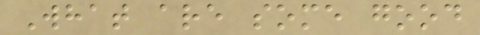What are some good
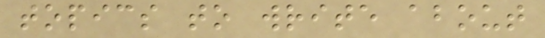topics to write about
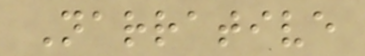Narrative
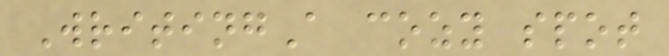WritingA cozy spot
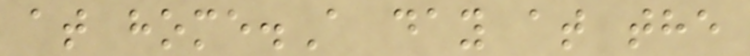at home.A day at the
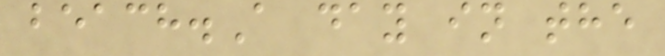beach.A day in the
